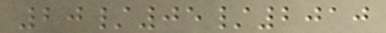20/05/2010
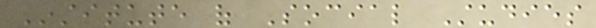Institute of Social Studies
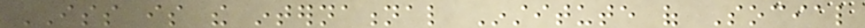ISS is the international Institute of Social
